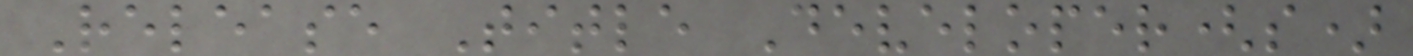Release Title Developer(s)
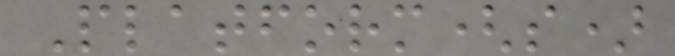Platform(s)
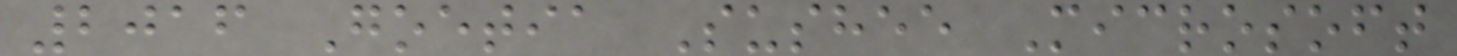2016 Goetia Sushee Microsoft
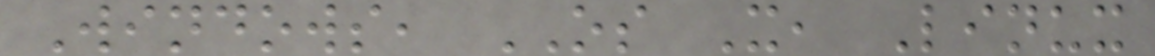Windows, OS X, Linux
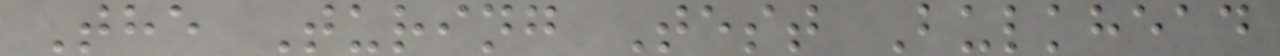The Turing Test Bulkhead
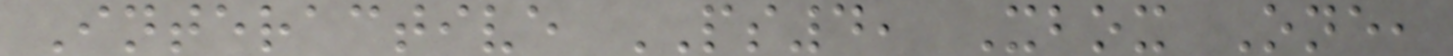Interactive PS4, Xbox One,
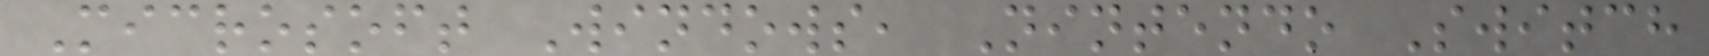Microsoft Windows, Nintendo Switch
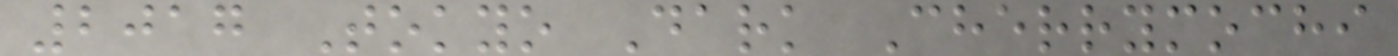2017 Tokyo Dark Cherrymochi
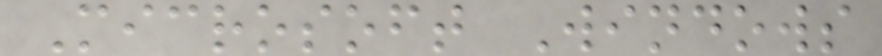Microsoft Windows
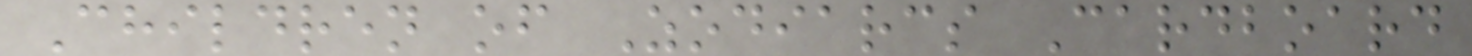Children of Zodiarcs Cardboard
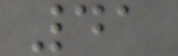41
